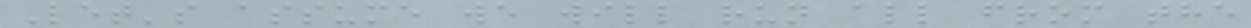Let's assume we will run all from the
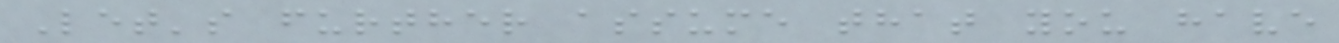Let's further assume that you have
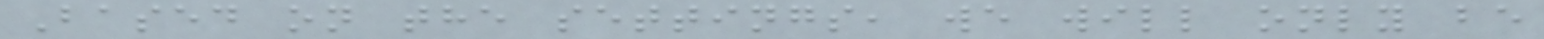Based on the settings, we will only be
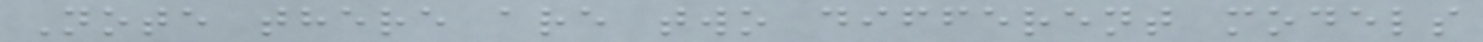Note there are two different models
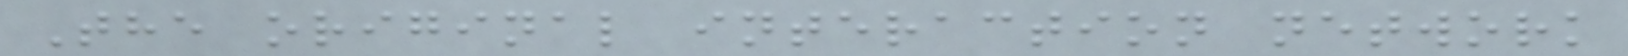The original interaction network
